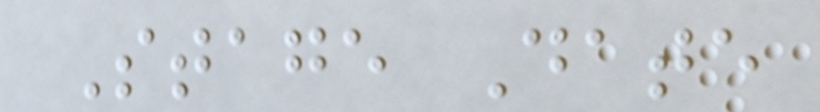Stage Date
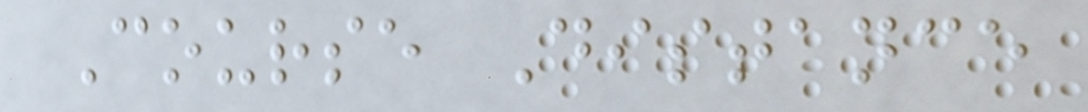Course Distance
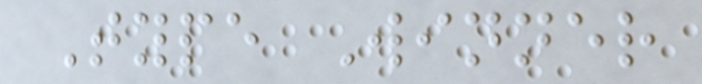Type Winner
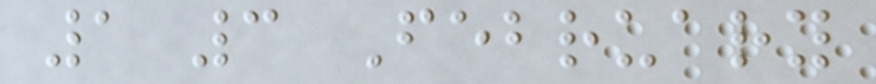1 3 February
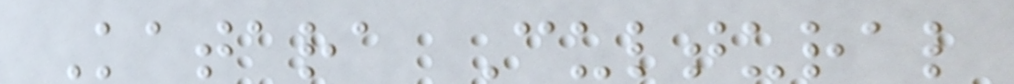Katara Cultural
